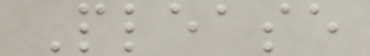Please
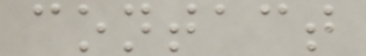contact
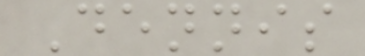Dennis
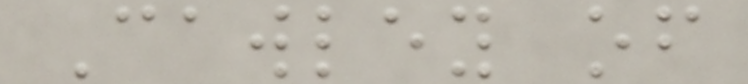Cawley of
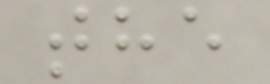the
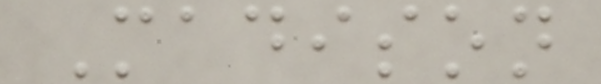Madison
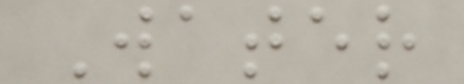Water
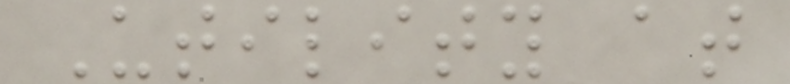Utility at
